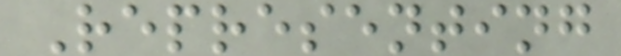Representing
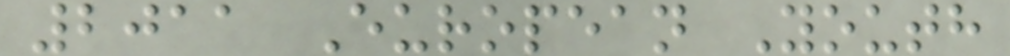2011 European Youth
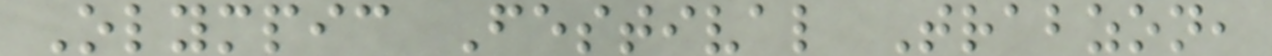Olympic Festival Trabzon,
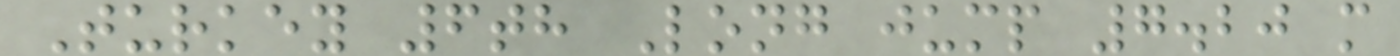Turkey 6th Long jump 7.20 m
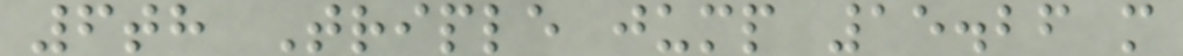6th Triple jump 15.26 m
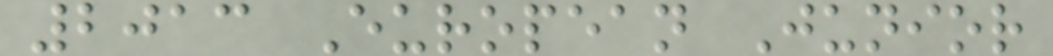2013 European Junior
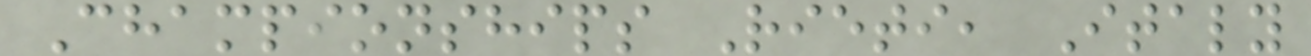Championships Rieti, Italy
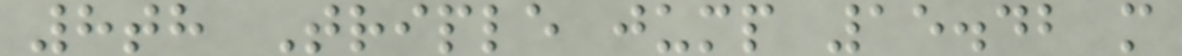8th Triple jump 15.42 m
